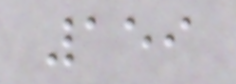159
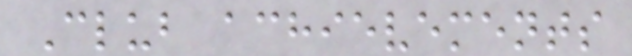Club achievements
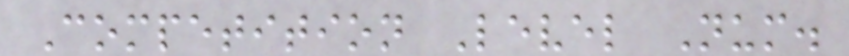Competition Level Num.
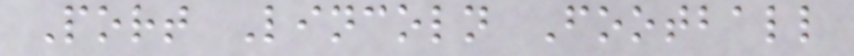Port Lincoln Football
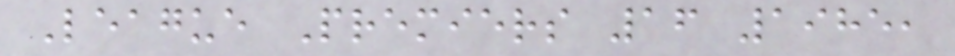League Premiers 16 1985,
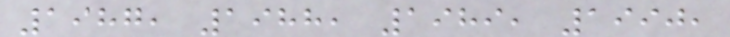1987, 1988, 1989, 1990,
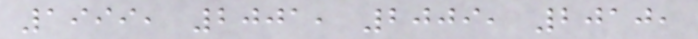1999, 2001, 2009, 2010,
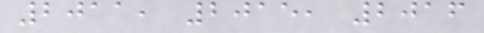2011, 2015, 2016
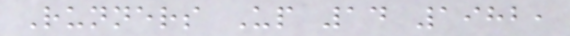Runners Up 14 1982,
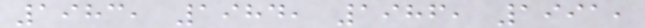1983, 1984, 1986, 1991,
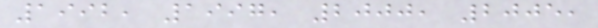1992, 1997, 2000, 2005,
